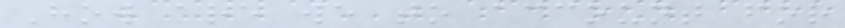How are we to account for
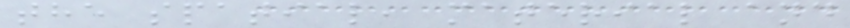the spatial, material and
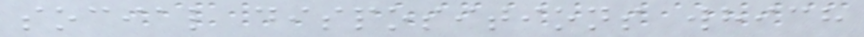social dispositions which
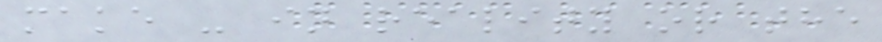make - in reality or the
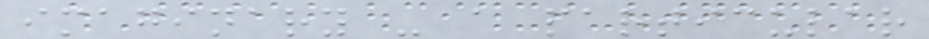imaginary - a particular
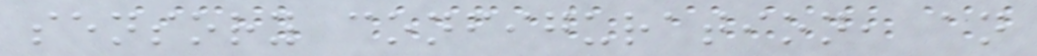sensory configuration, an
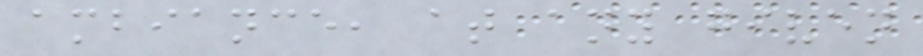ambiance, at any given
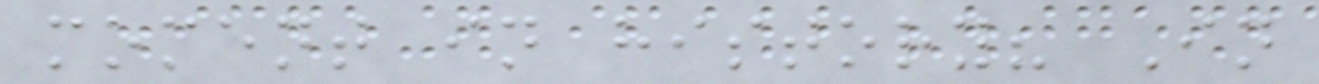moment in history? In
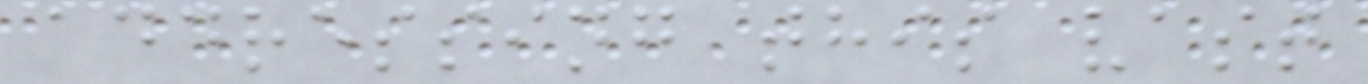addressing this vast
